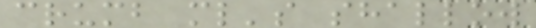crumb ml's shallow
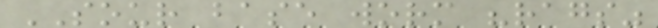SOUR base worm "rags"
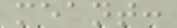meant:
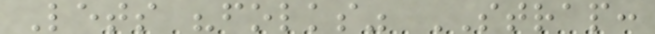Lets "folks" STRAP:
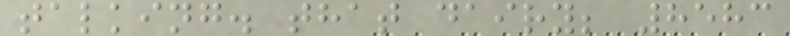talking. that dairy; 8583
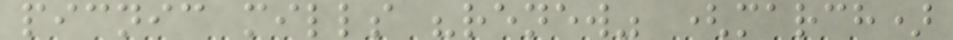picnic mills "renew" (march)
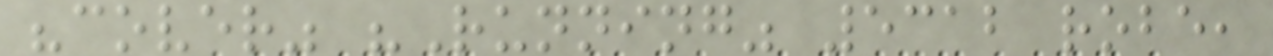"cover" "Running" 5312 robe,
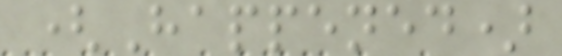(Happened)
